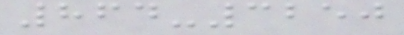864-3250
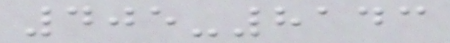405-8143
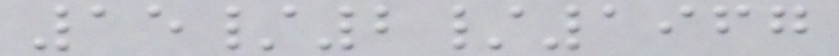15/2/1967
